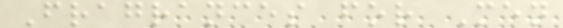Fragrances for Men
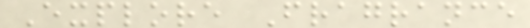Explore Fragrance
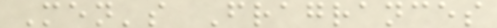Men's Fragrances
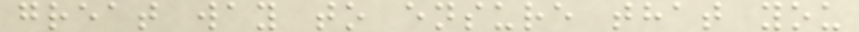great way to ensure that you
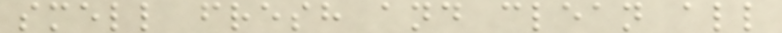smell fresh and clean all
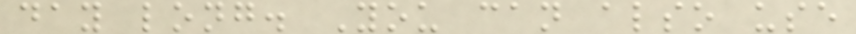day long. You can also use
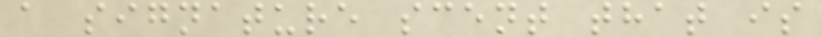a signature scent that is
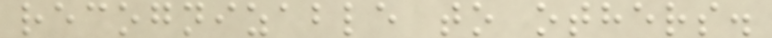recognizable to others.
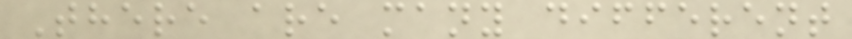There are many different
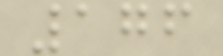176
